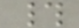#
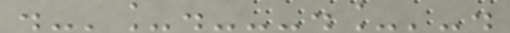.-'_.---._'-.
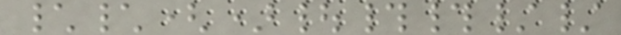\\()|##//
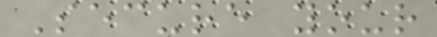Secure your
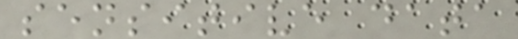sensitive data
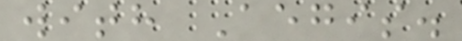with Aegis.
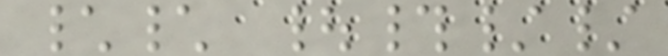\\ |#//
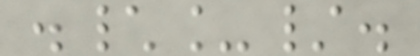.\_/.
